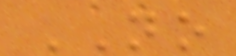NO
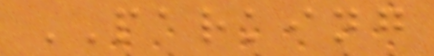PARKING
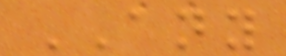ANY
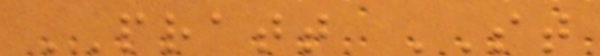PRATT ST
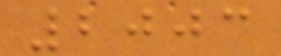2003
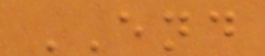END
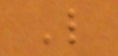L
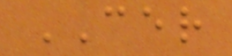CER
